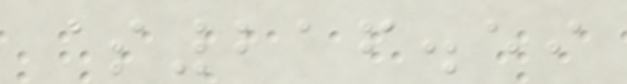$216.59
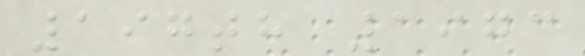197th 1973
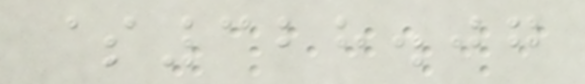$328.07
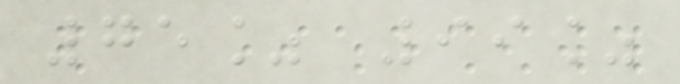75% 99%
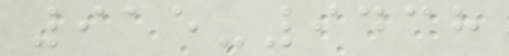915-9438
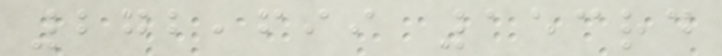272,699 153rd
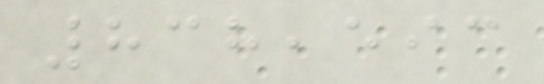838,593
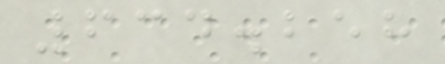634.258
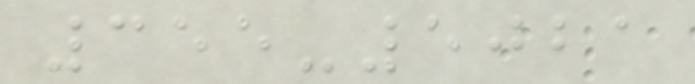355-5021
